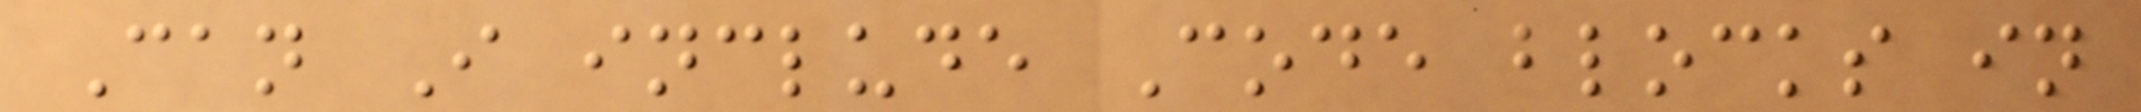Can I include Code blocks in
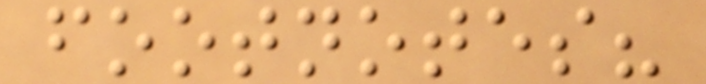footnotes?
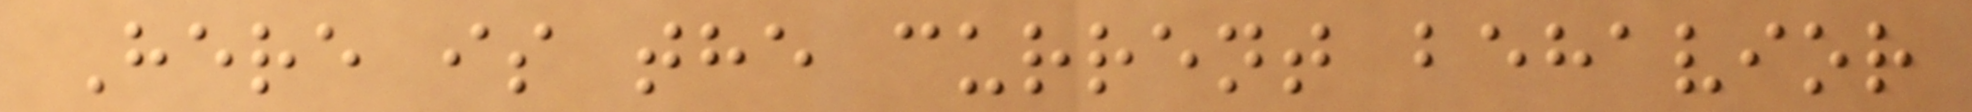Here is the current behavior
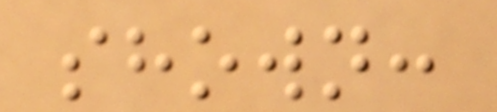shown:
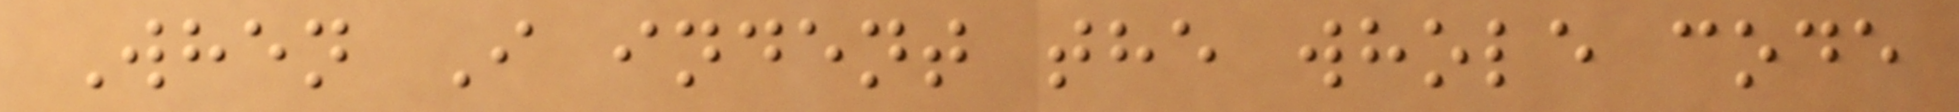When I indent the whole code
